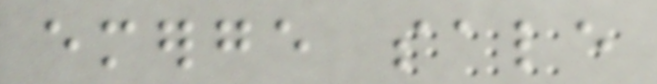emerge sale
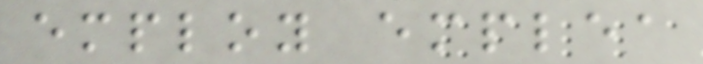employ emplea
